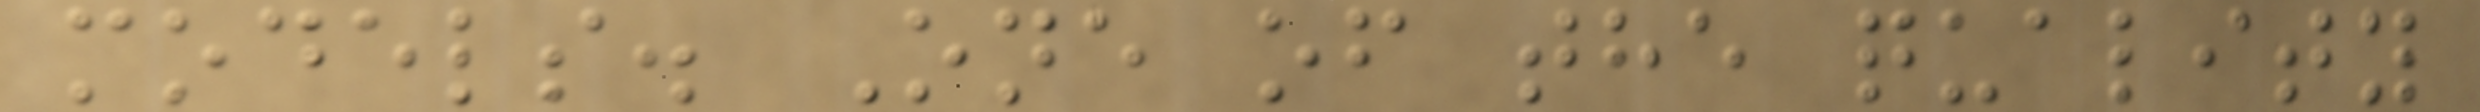models. One of the quality
